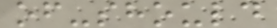of-should
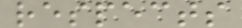respects
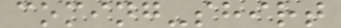coming-shirt
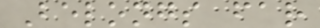Belongs far
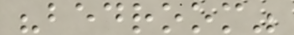"bedroom"
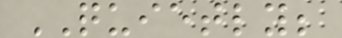QUIETLY;
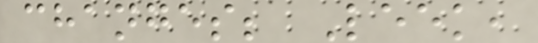changes; Leek,
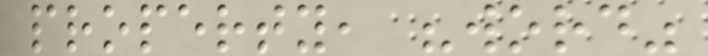property, "word"
